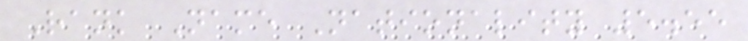Rank Name Nationality 5.55
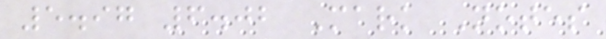5.97 6.02 Mark Notes
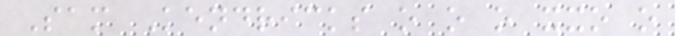Sam Kendricks o o o xxo o
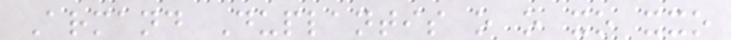Armand Duplantis o o xo xxo
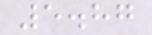5.87
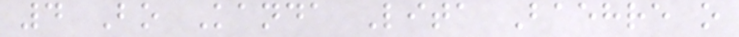4 Bo Kanda Lita Baehre o
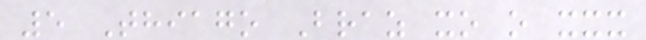5 Thiago Braz xo o xxx
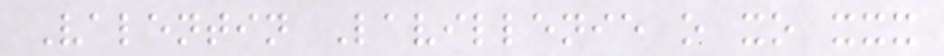Valentin Lavillenie o xo xxx
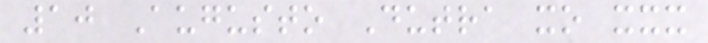10 Augusto Dutra xo xxx
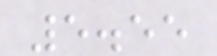5.55
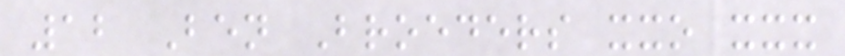12 Ben Broeders xxo xxx
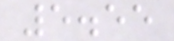5.55
